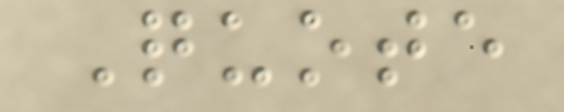Quote
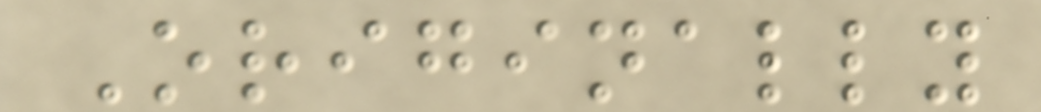Originally
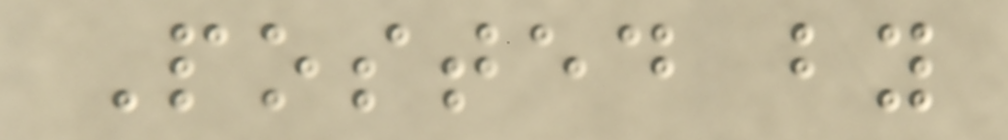Posted by
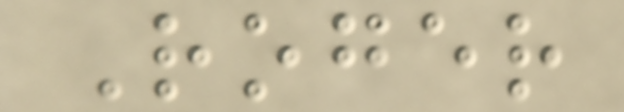Roger
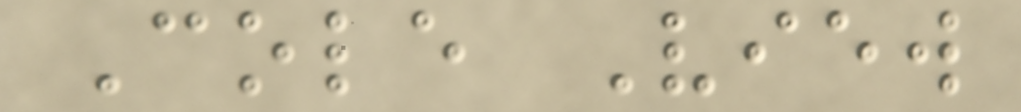Cole View
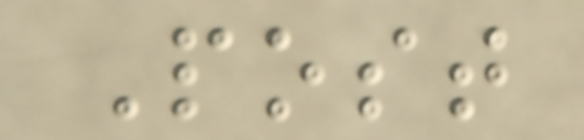Post
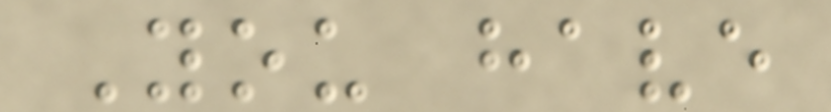You have
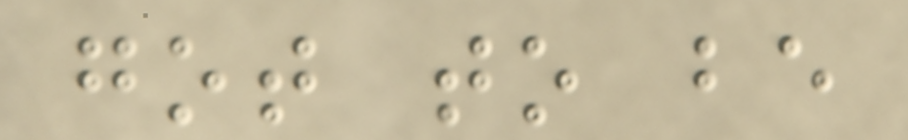got to be
